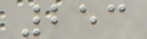253
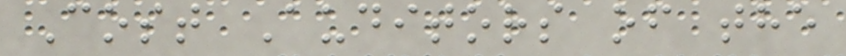Cost Auditors of the
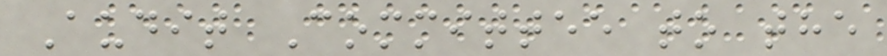Audit Committee to the
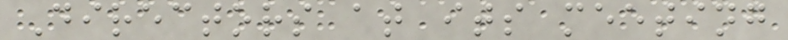Directors at its meeting
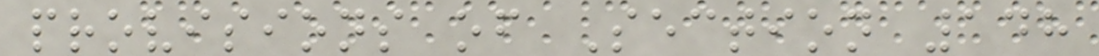provisions of Section 148
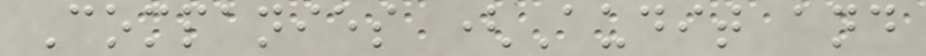Companies (Audit and
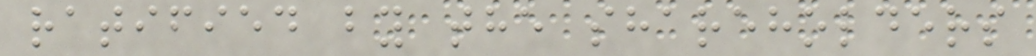ratified by the shareholders
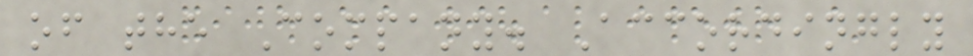of the Company. Accordingly
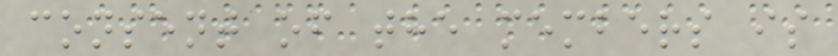consent of the members is
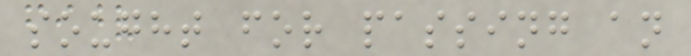sought for passing an
